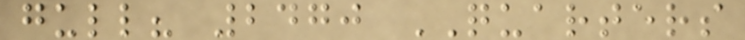gull? 2470 QUARTERS
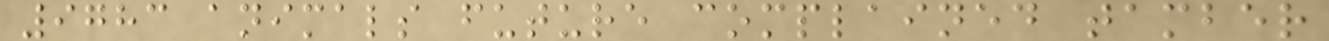9783 animals future complained tamber
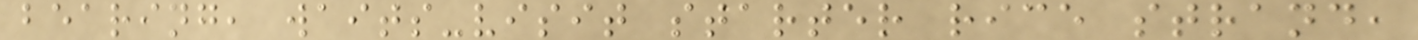bearing, waits-visit starter rice strand,
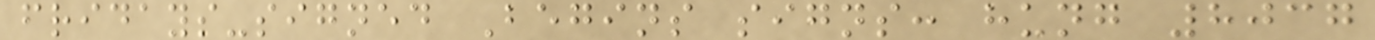fridays-signed Begins signs: hung 8037
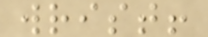wrist!
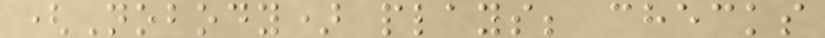(Nobody) plays; checks
